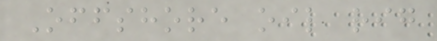Offshore oil rig
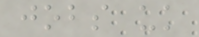jobs uk
